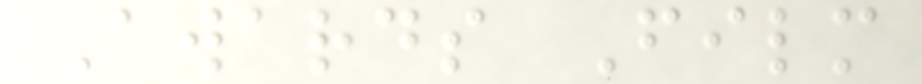Awards Film
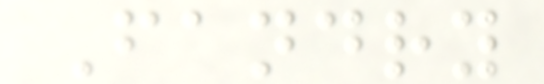Fandry
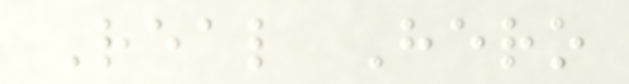Real Hero
